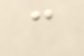c
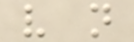v n
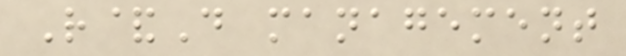R&D management
